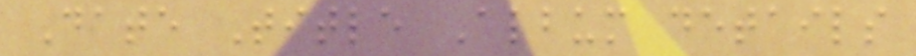Date Title Album details
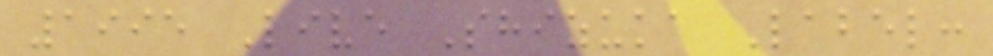1995 Live Shizuka Label:
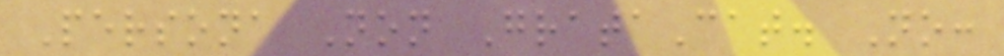Persona Non GrataCat. No:
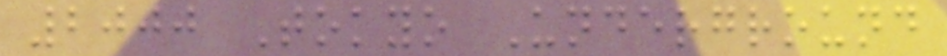2000 Tokyo Underground
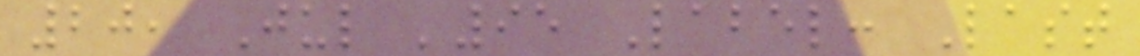20, Jul '95 Label: Last
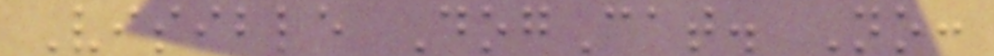Visible DogCat. No:
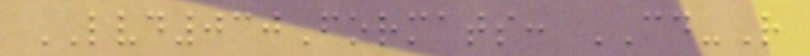LVD030Formats: CD-R
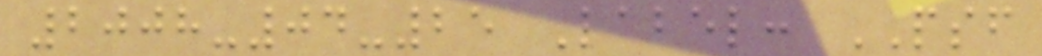2008-04-25 Label: PSF
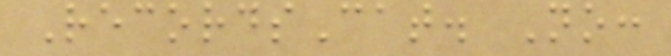RecordsCat. No:
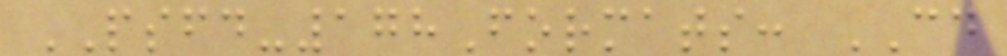PSFD-178Formats: CD
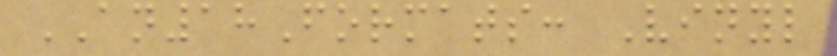AN18Formats: Vinyl
